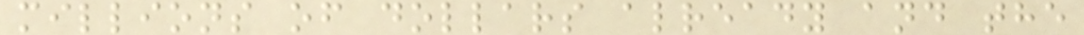millions of dollars already and the
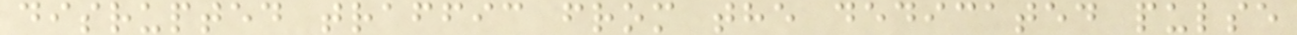disrupted traffic from the dedicated pulse
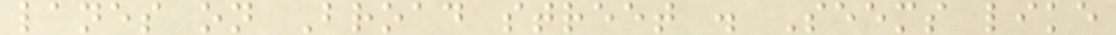lanes on Broad street . Seems like
